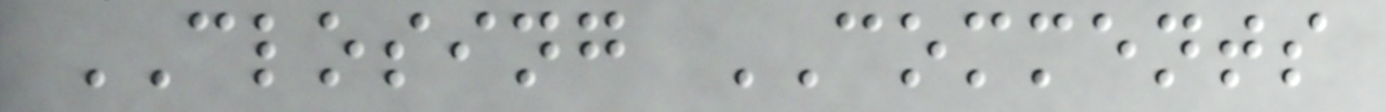CLOSING COMMENTS
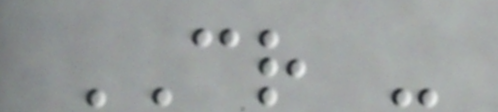CR -
